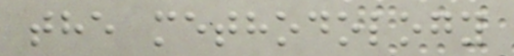the methodology
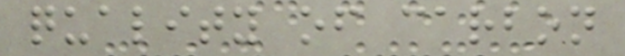quality of carbon
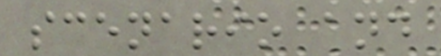scenario and
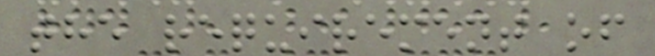the requirement of
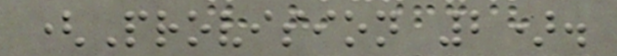(Provision 2).
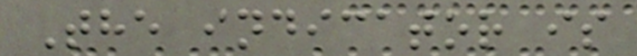The indicator is
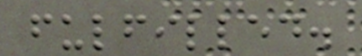fulfilled.
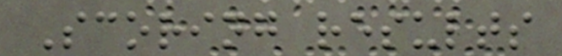Scoring results
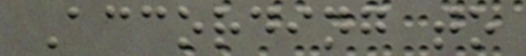According to
